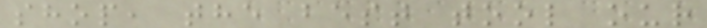shop, the best tool our
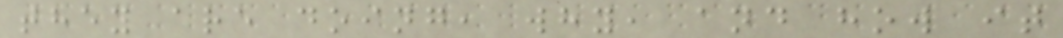they are doing, why, and how it
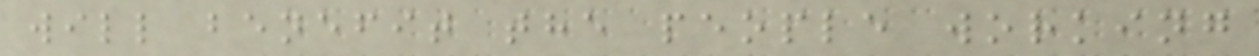will benefit the people working
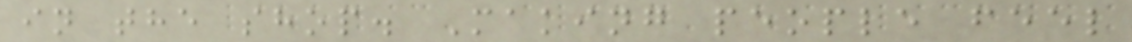in the shop. Making people feel
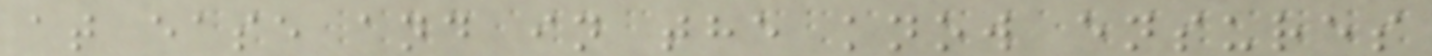at ease and in the know ensures
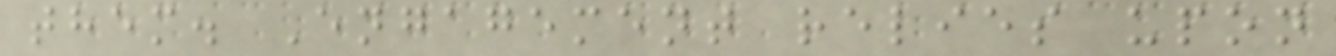them. Engagement relies upon
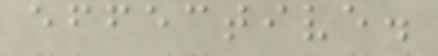effective.
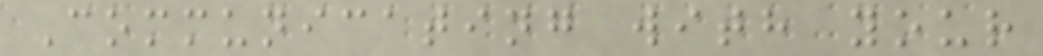Communicating with your
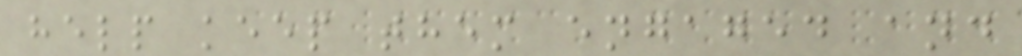help keep them engaged and
